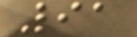91
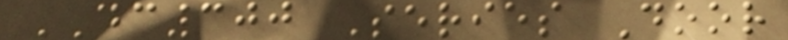DC300 Series Door
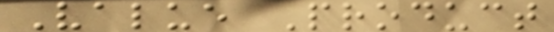Value Product
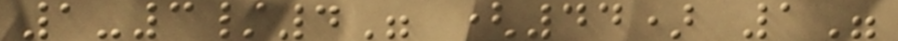1-3/4" (44) 1"
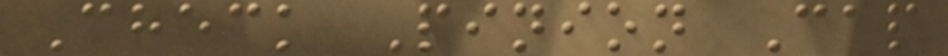Check Pinion Cap
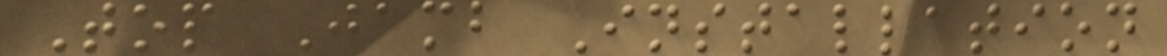Top Jamb Installation
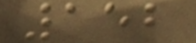152
